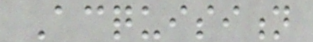Acquisition
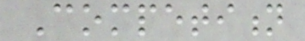Competition
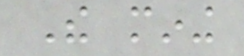The mining
